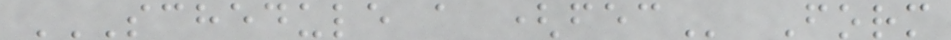SCHEDULE A (FEC Form
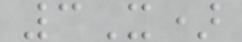3X)
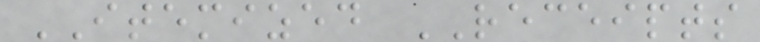ITEMIZED RECEIPTS
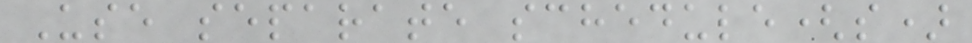Use separate schedule(s)
